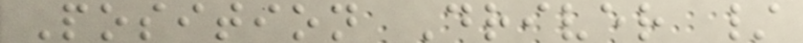Position Driver /
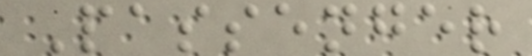Passenger
